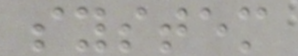system
